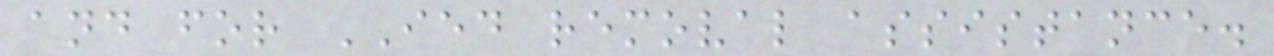and for IED removal assistance.
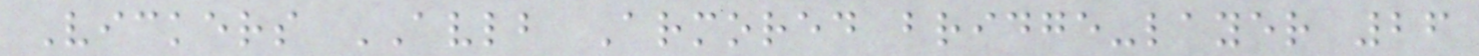Vickers AVLB Armored bridge-layer 26
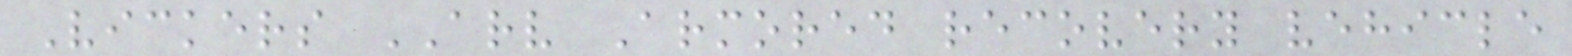Vickers ARV Armored recovery vehicle
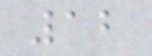12
